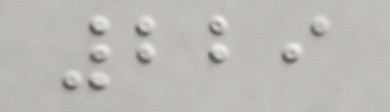229
